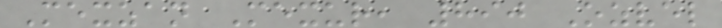Mexzan Mexur, 890 Ozvel
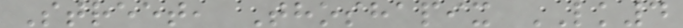Street, Thoshapix LK4
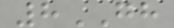8GH
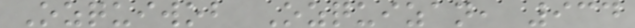Ozquiwob Ozquizan, 934
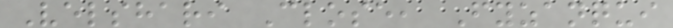Velshari Close, Fyzanqui
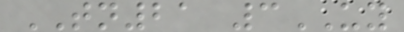TN21 3UY
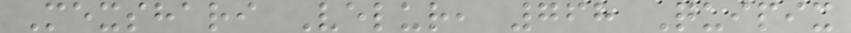Mexshari Velur, 768 Quipix
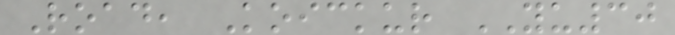Road, Koickur YU30
